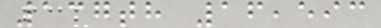137th 16,593
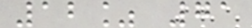12% 71
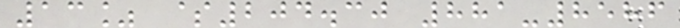13% $204.30 881-8586
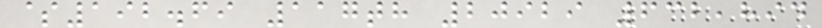$192.69 117th 20929 632,894
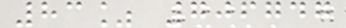83% 706747
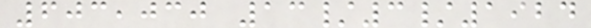603,030 13/3/1924
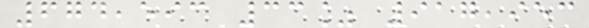674,593 33% 917,953
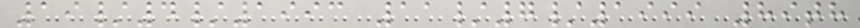19/4/1993 11/7/1999 89th
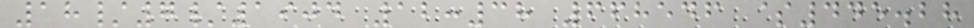18/7/1904 12:38 668546 $445.28
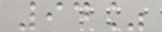94%
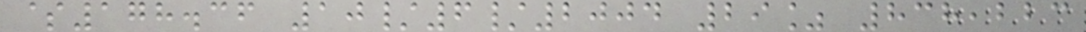$178.36 10/6/2004 29% 838,223
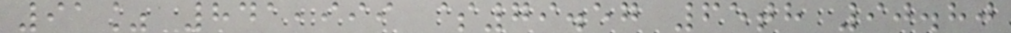91% 841,999 $79.57 65th 90.80
